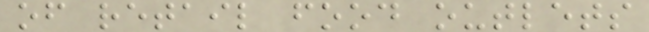of retail food outlets
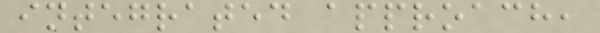integrated approach,
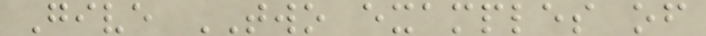Give TWO examples of
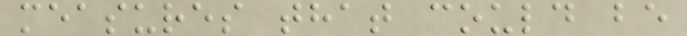measures that could be
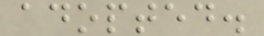adopted.
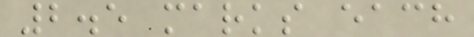2.5 marks each
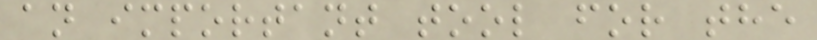an important tool for the
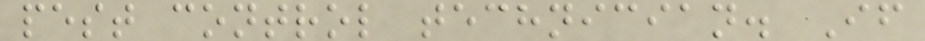pest control technician. If
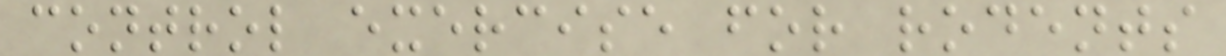control exercise for rodents
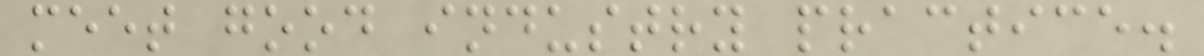meet good industry practice.
